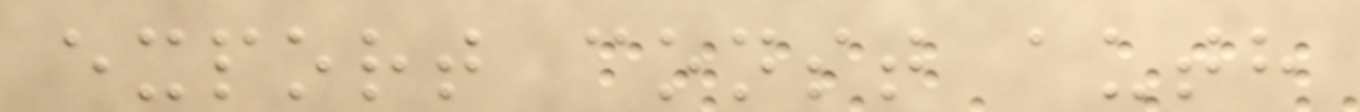export const auth
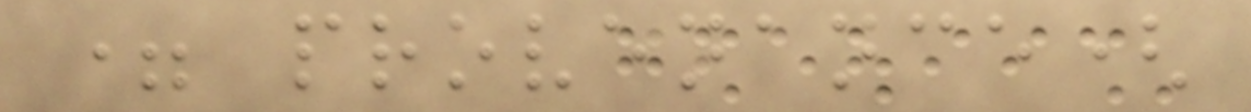= provenance(
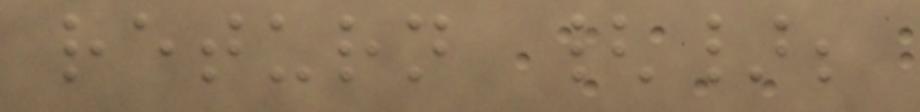return {};
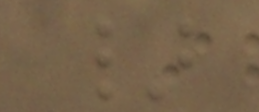}
